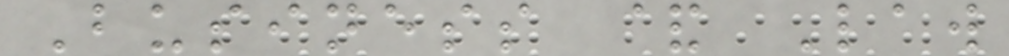Business & Law
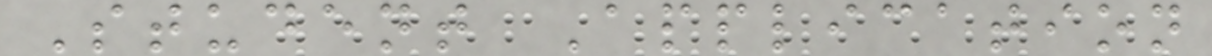Student Application
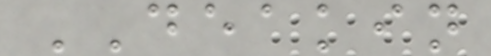DEAKIN
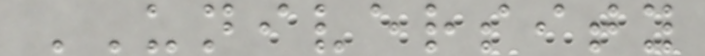UNIVERSITY
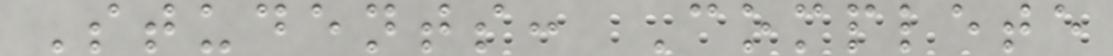Students: Complete
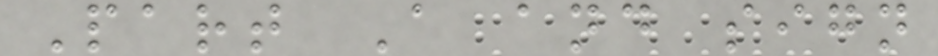Part A and sign
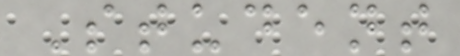Student
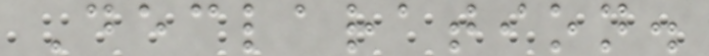Declaration.
